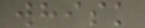whisk
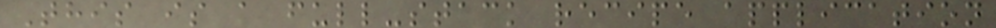This is a full-stack recipe application
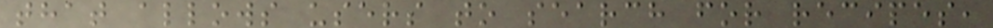that allows users to search for recipes,
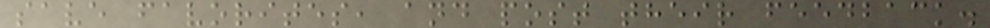save favorites, and post their feedback.
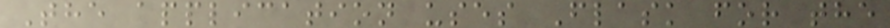The application uses Flask for the
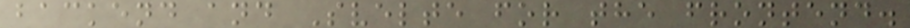backend and Svelte for the frontend.
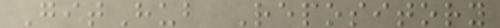GitHub Repository
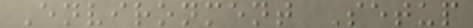Environment Setup
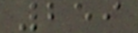259
